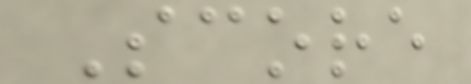Score
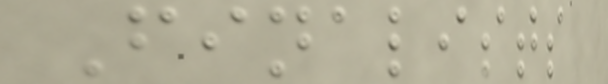Finalists
